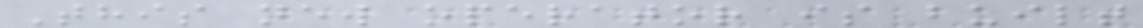This new operator is built
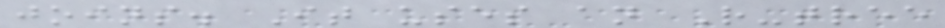joins. It uses an R-tree
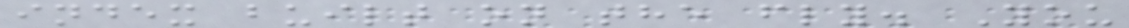index built on the fly. You
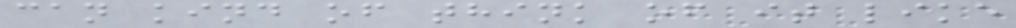can kind of think of it like
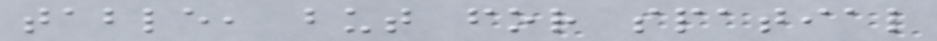table, but for spatial
